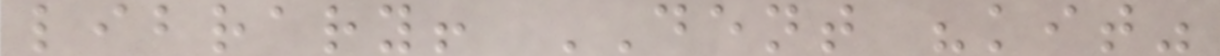library! DENT "kit"
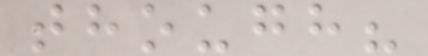though?
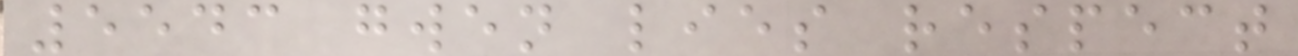5543 gwen lies respect
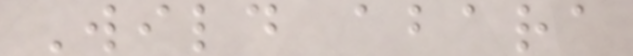Wild abara
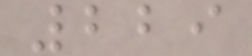229
